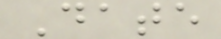Date
